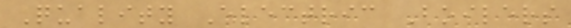Quality Electric Boilers
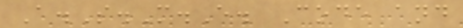A.S.M.E. Code and
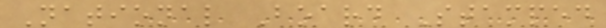National Board Stamped
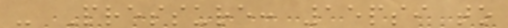- Pressure: 15psi to
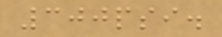300psi.
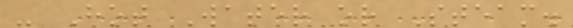- Hot Water or Steam.
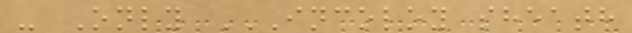- Only INCOLOY SHEATH
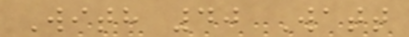With 40 Watt
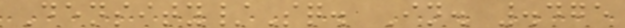Density/Sq. In. .475
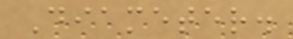Diameter.
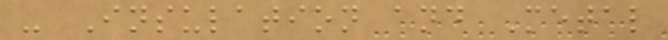- Insulation and Metal
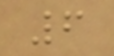6
